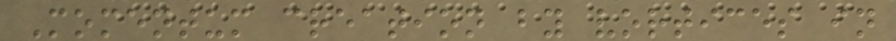Momentum creation by vortices in
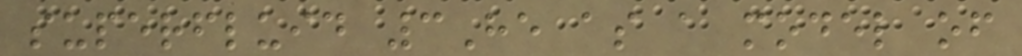superfluid 3He as a model of
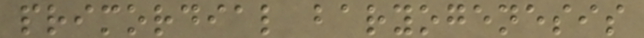primordial baryogenesis
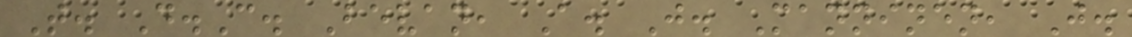T. D.C. Bevan, A. J. Manninen, J.
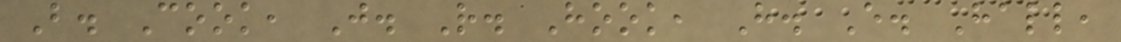B. Cook, J. R. Hook, H. E. Hall,
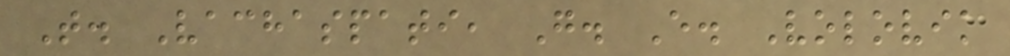T. Vachaspati, G. E. Volovik
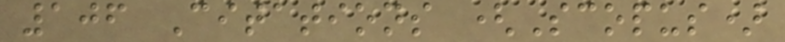106 Citations (Scopus)
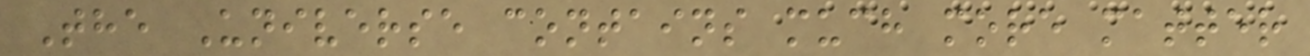The Universe contains much more matter
